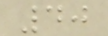40
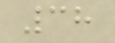38
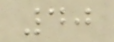40
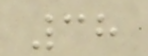38
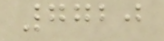7720
